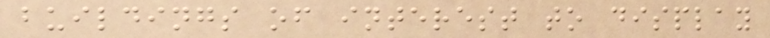buildings of interest to display
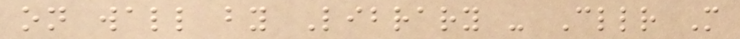on wall by Library - Cllr M
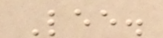Lee.
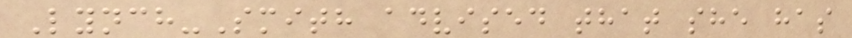Lynch-Smith advised that she has
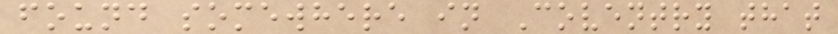found somewhere in Coventry that
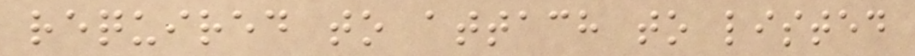required to attach to listed
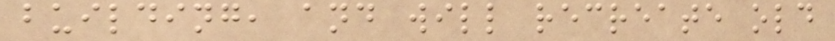building, and will recreate old
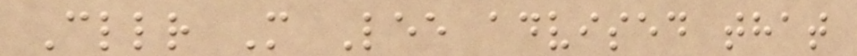Cllr M Lee advised that
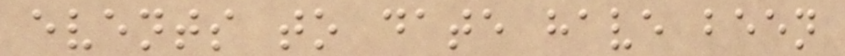events to date have been
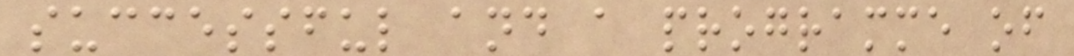successful and a programme of
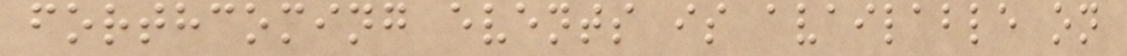forthcoming events is available on
